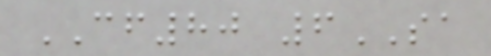CF80 6SA
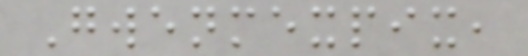Gwenmexpix,
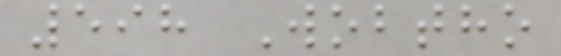598 Wobtho
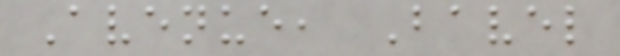Avenue, Bavel
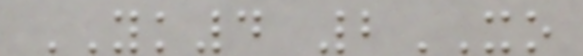YK4 2XO
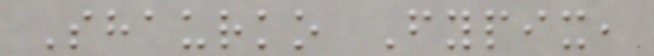Shaurko Fypix,
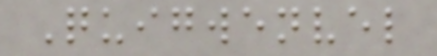Quigwenvel
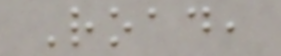Road,
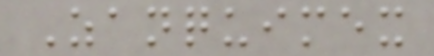Zanquimex
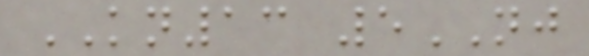KN13 5NJ
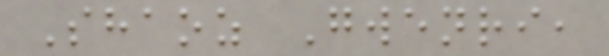Shaoz Gwenri,
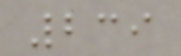239
